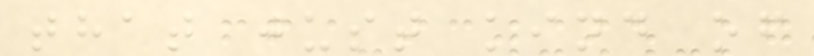that just kind of
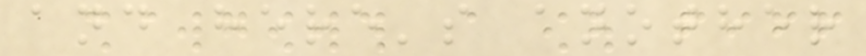and here's another
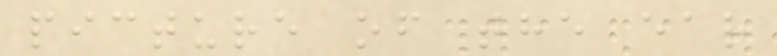picture of the ear
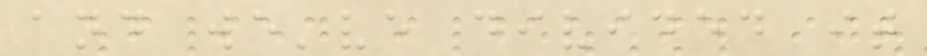and we've divided it
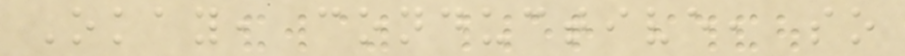Okay, conductive, so
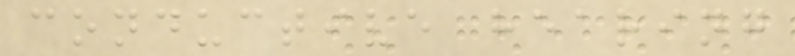conductive hearing
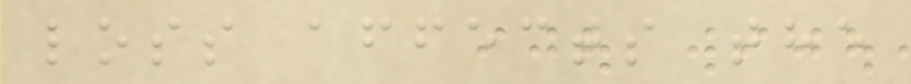loss affects the
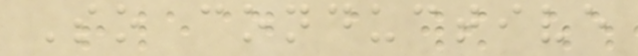So conductive
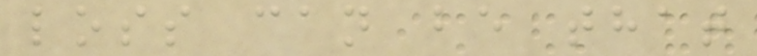loss can be that
